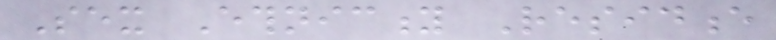Sex Ethnicity Residence
